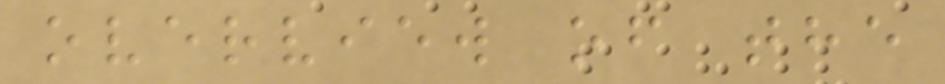overview of the
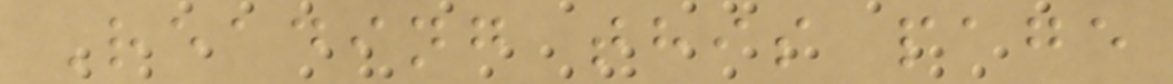Reading this page
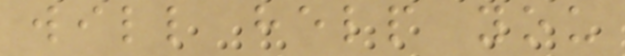will help you
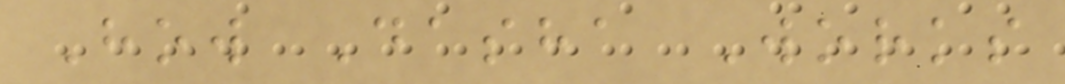How Dasha Works
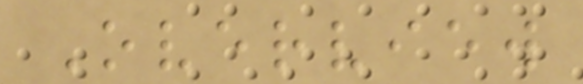Overview
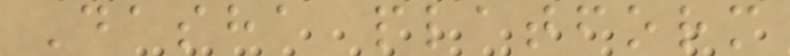Dasha platform
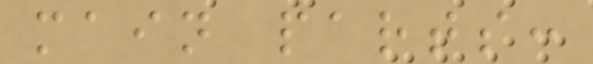main parts:
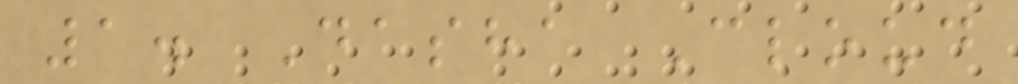1. Dasha Cloud
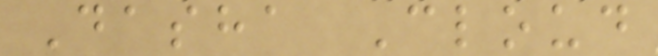Dasha Cloud
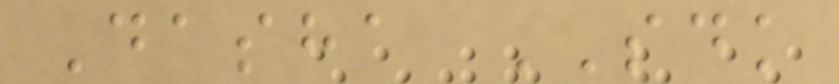Dasha SDK
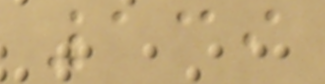139
